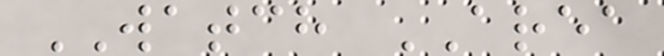WATCH AREA
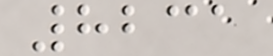8231
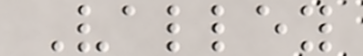Valley
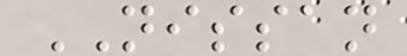NISSAN
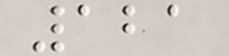121
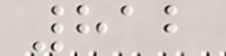812
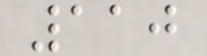110
